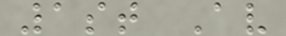1st Av
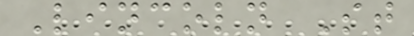Lincoln St
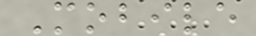Mobile
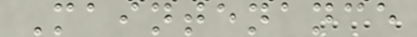Maintenance
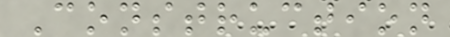Construction
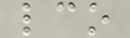lco
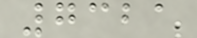7321
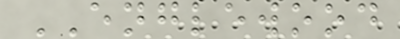ENGLEWOOD
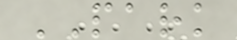PARK
